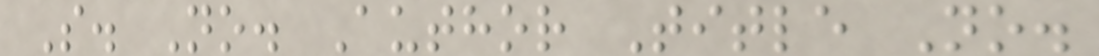S. No. Author Title No.
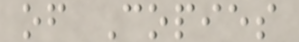of Copies
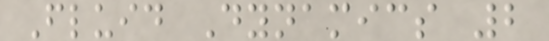Fluid Dynamics 2
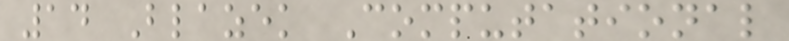14 Blazek Computational
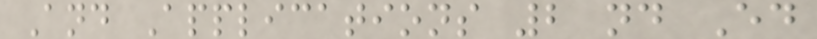And Applications 2 nd Ed
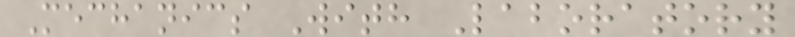Mechanics With Laboratory
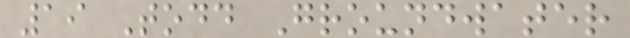19 Todd Groundwater
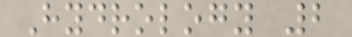Hydrology 2
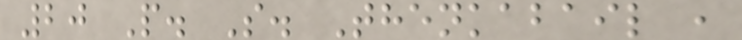20 P. S. Thenkabail ,
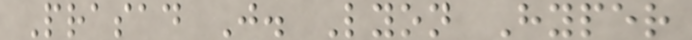Prasad J. Lyon Hyper
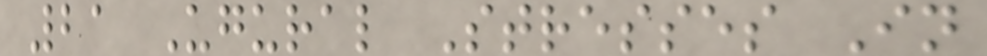21 Ugural Stresses In
